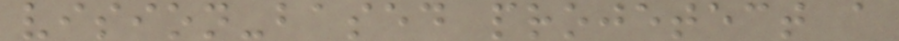vision-based projetect a
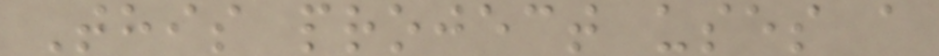This project uses a
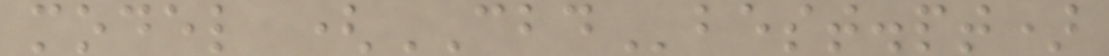model (CBDbest.pt)
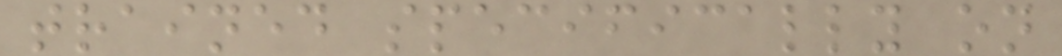trained specifically on
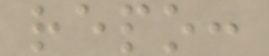repo:
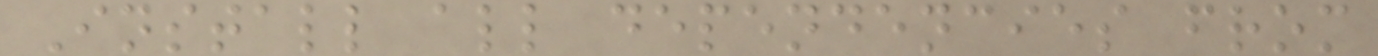Install all dependencies from
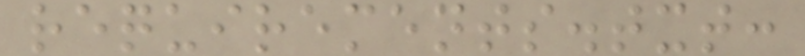requirements.txt:
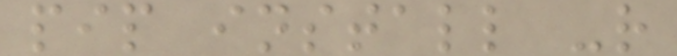pip install -r
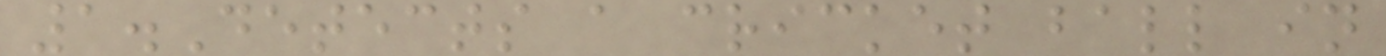1.Detects a cricket ball in
